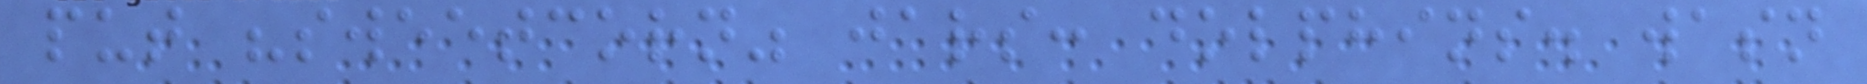put "sweetcorn" jars: dolphins. wasn
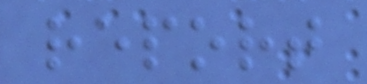report
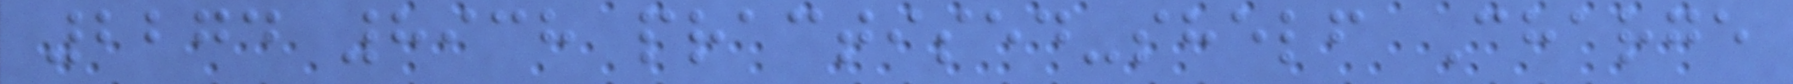2274 8938 practised-shelf Charge
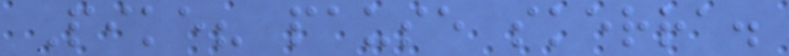Pike? pause skerra.
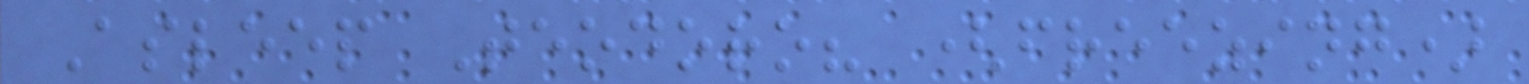Asleep Teodoro? (freezing)
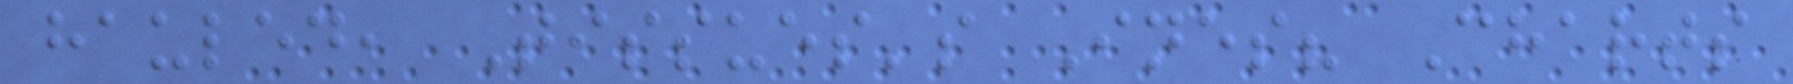hauled, Tissues's Ines? Charts
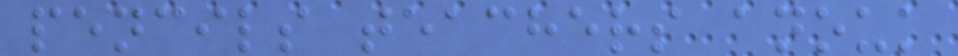pencils teachers anouk
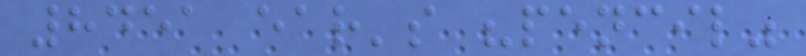8451 ear's "pencil"
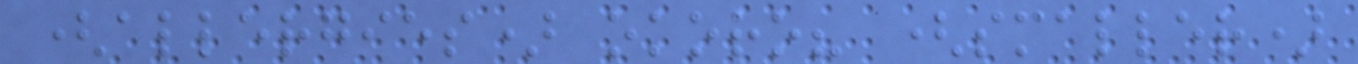(allergies) okoro? (smaller)
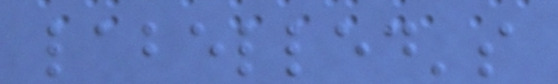labelled's
